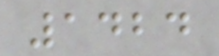1424
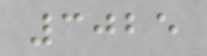3025
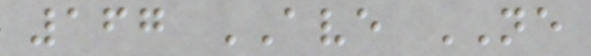167 AVE NE
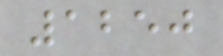1250
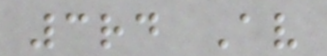3rd Av
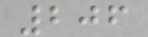206
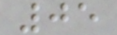05
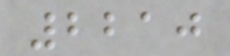2210
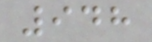948
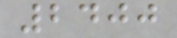2400
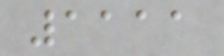1111
